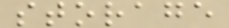storage
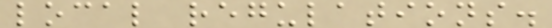local regulations.
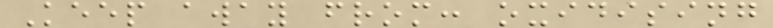Keep away from: oxidising
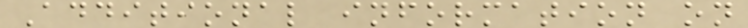Additional information on
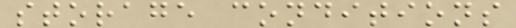storage conditions
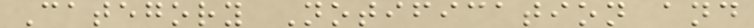Category Notification and
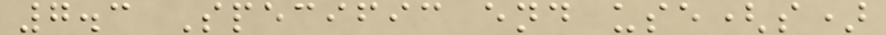7.3 Specific end use(s)
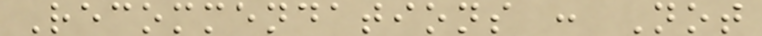Recommendations : Not
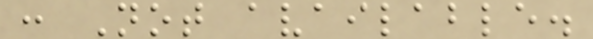: Not available.
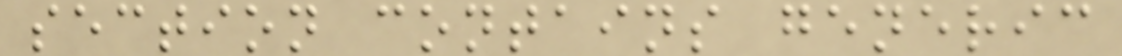section contains generic
